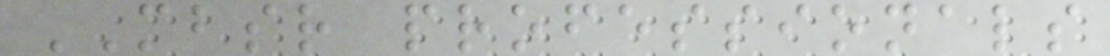MBSR professionals
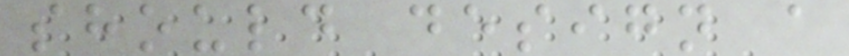should design a
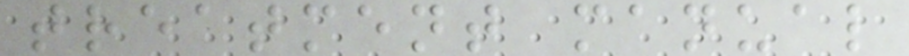treatment manual
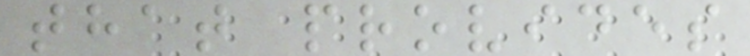that provides
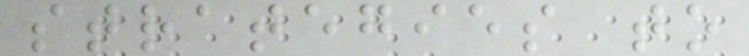strategies to
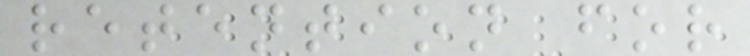retention for
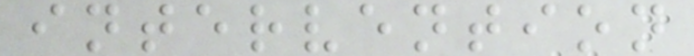intervention
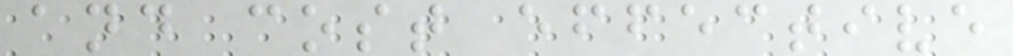and cost effective
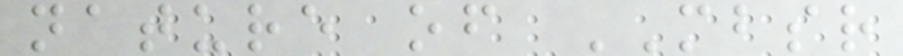nature of MBSR
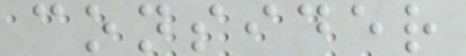consider
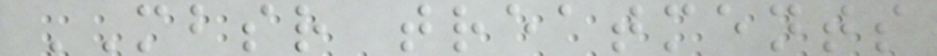MBSR treatments
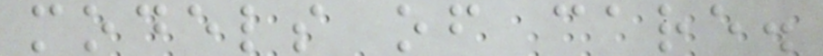models of care.
